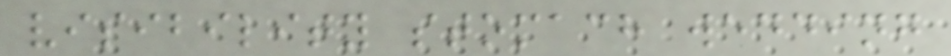visibility stomach wedding
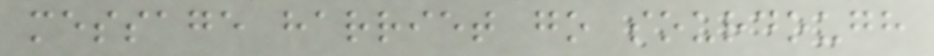message harriet go sourdough
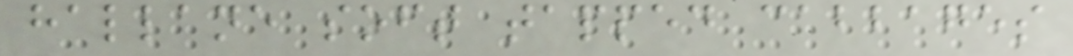hallane soft tapped cabbages
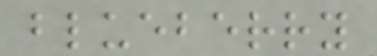blueberry
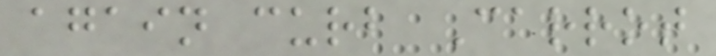again curb Carrot
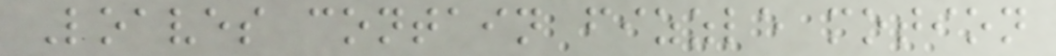Loaves contain fizzle motion
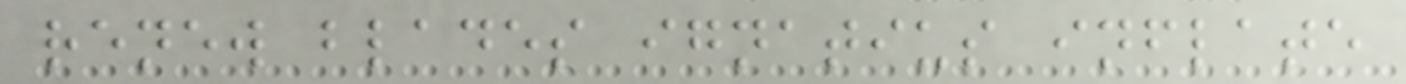renew blades ignatius inflate
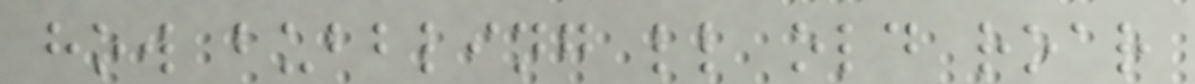how bubbling ll old roar
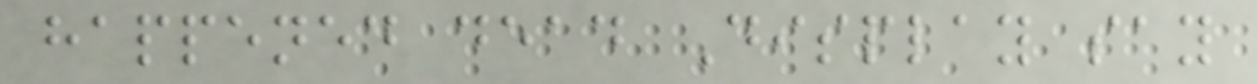happened dead Display say
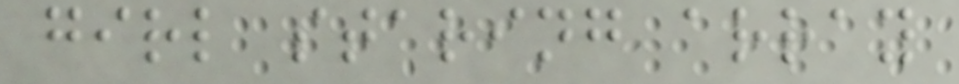girl staring array
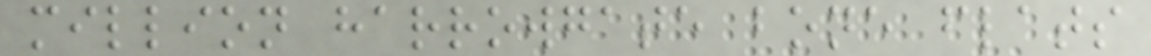million harrowgate bone flats
